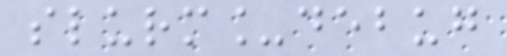slurm_debug
